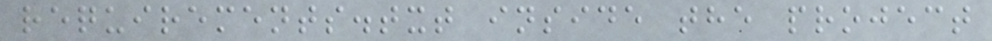requirements.txt inside the project
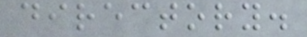directory.
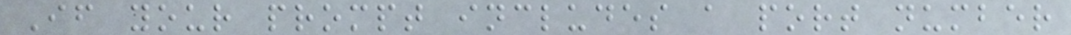If your prompt includes a port number
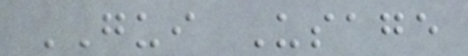GUI Usage
